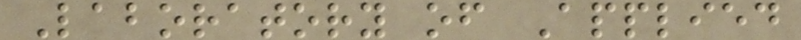Laboratory of Applied
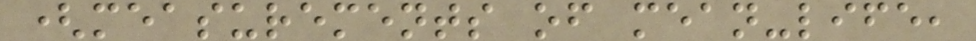(measurements of mean-life,
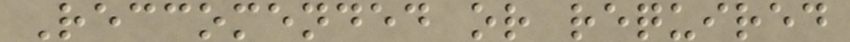Reccomended or required
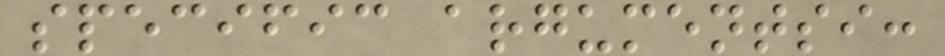specific argumentsi:
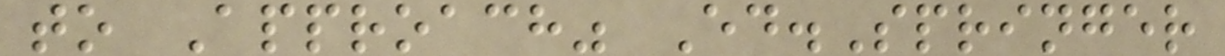to Approach" Ed.Springer
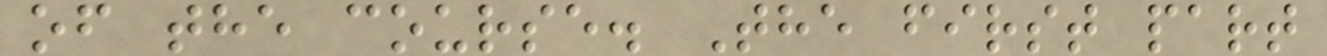of the course. The first part
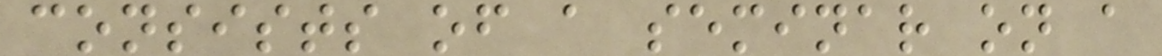consists of a seminar on a
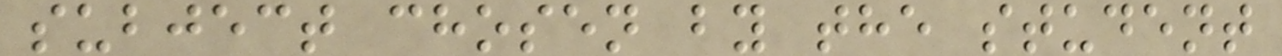subject chosen by the student
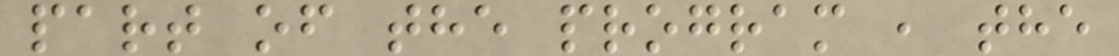part of the program , the
